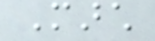March
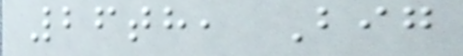26th, Big
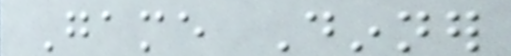Game Dinner
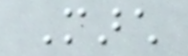March
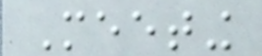Meeting
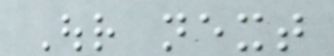Our next
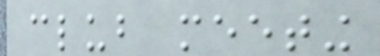club meeting
